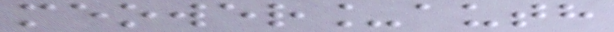meower_auth
